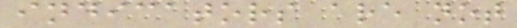indicators are not
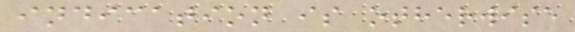indication is otherwise
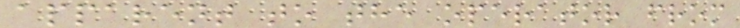apparent to the operator from
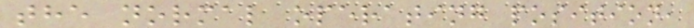the normal operating position,
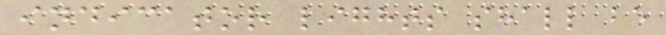indicator lights shall be
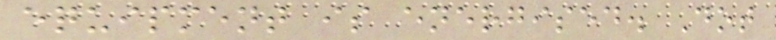equipment is energised. Dot
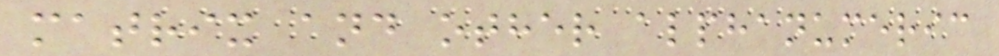matrix and other alphanumeric
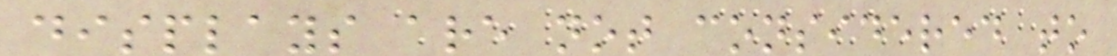displays are not considered to
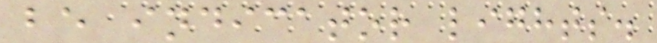be indicator lights.
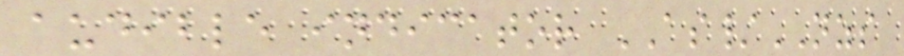audible indicator AS/NZS
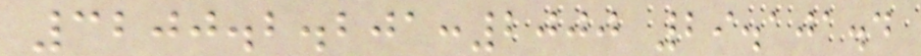3200.2.201:2000 29.101.4
